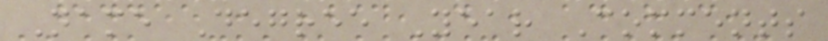Name Degree Year Comments
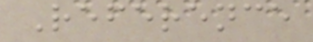Reference
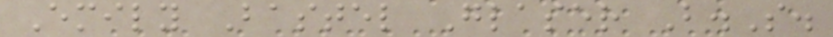Emily Bastel Glaser B.S.
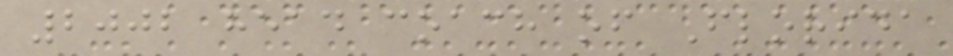2002 head coach of Florida
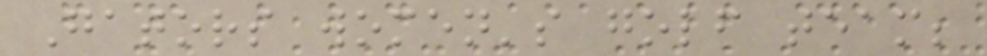Gators women's golf team;
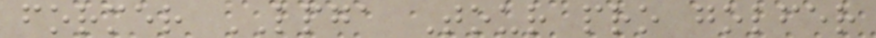former LPGA Tour pro golfer
